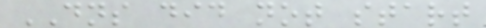DNS did not start
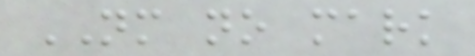NM no mark
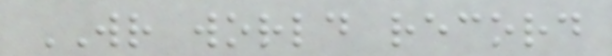WR world record
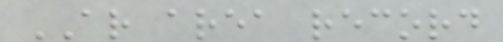AR area record
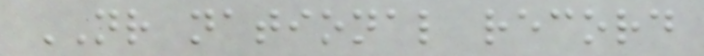NR national record
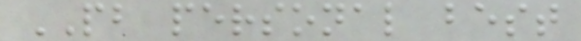PB personal best
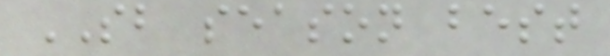SB season best
